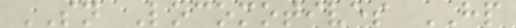SN Locomotives HP
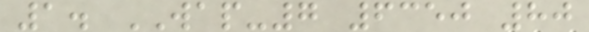1. WAP-7 6350 80
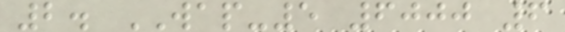2. WAP-5 6000 6
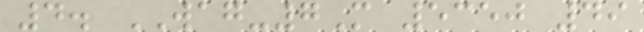4. WAG-7M 5350 49
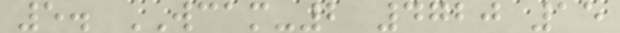5. WCAM-2 4720 15
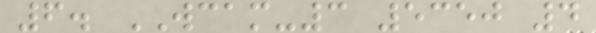6. WCAM-3 5350 4
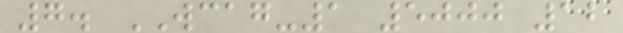7. WCAG-1 5000 12
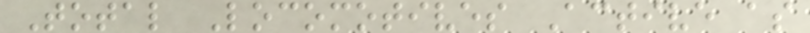Total Locomotives Active as
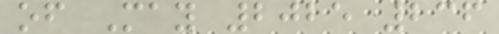of May 2025 236
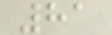81
